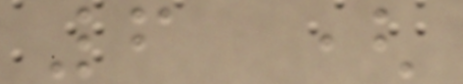6 (
